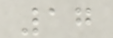17
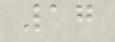17
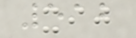512
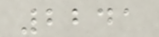2241
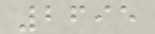2695
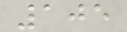105
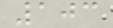103
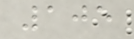105
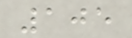105
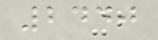2440
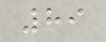89
